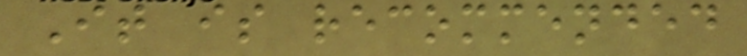It is recommended
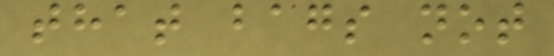that bags not
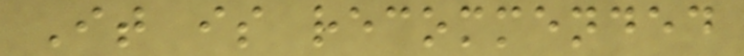It is recommended
